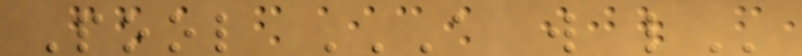Pool A W L
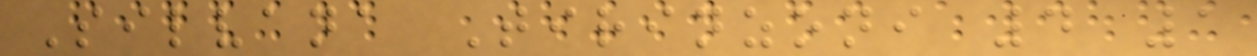Silvana Tirinzoni 4 1
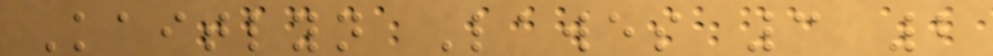Kaitlyn Lawes 3 2
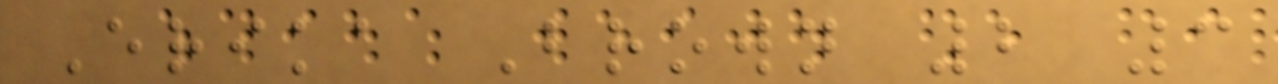Erika Brown 2 3
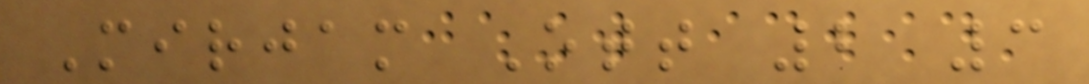Mirjam Ott 2 3
